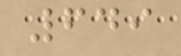649
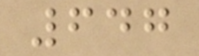647
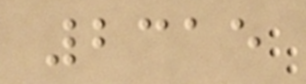2315
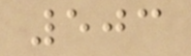503
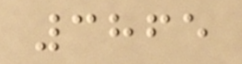3865
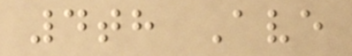4th Ave
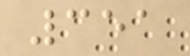351
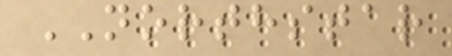NORTHSTAR
